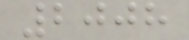2008
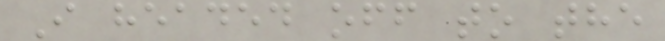I headed off to the
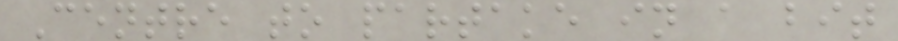Centre to partake in a bit
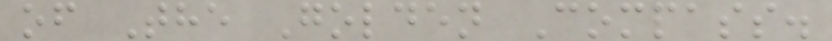of The Golden Compass.
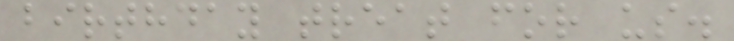birthday treat for us.
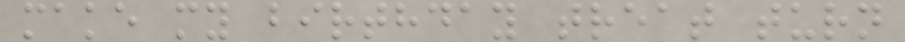make my birthday treat turn
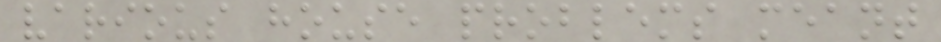various house problems meant
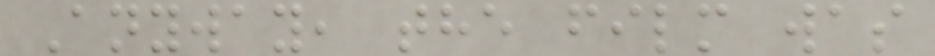Anyway, the film was
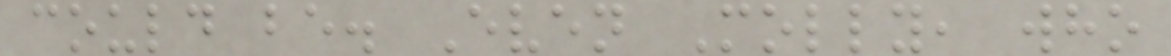could be. Even Molly, who
